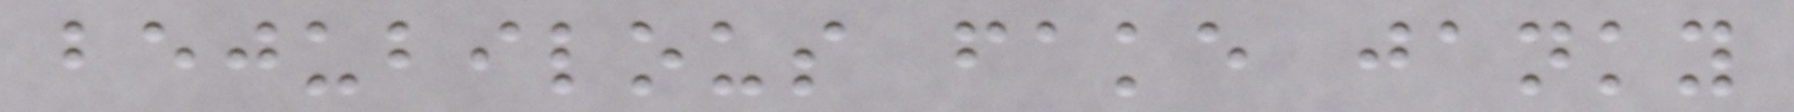bejubilous fake janky
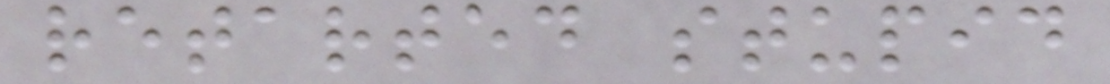retarted stupid
